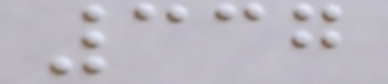337
